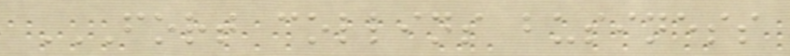FORT COLLINS BUSINESS
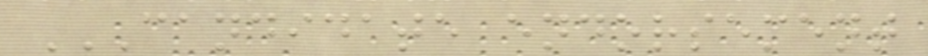CANDIDATE ENDORSEMENT
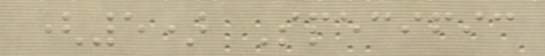(5) Specific
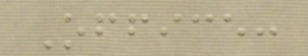Office:
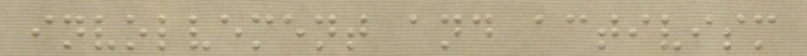involvement and activism
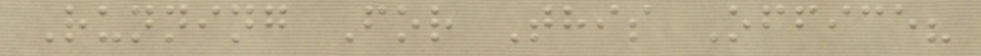Running For This Office?
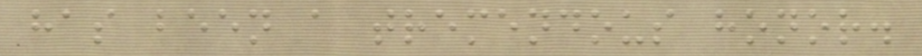has been a tremendous honor.
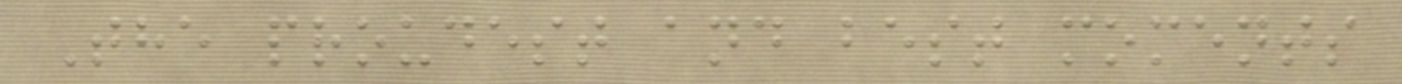The proudest and best moments
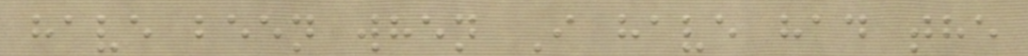have been when I have had the
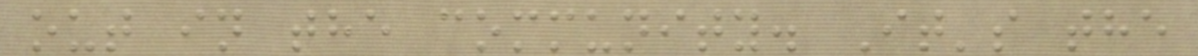out in the community. It's the
